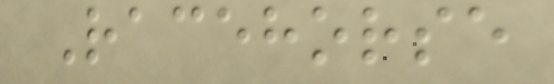Racehorse
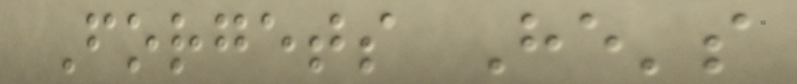Forgets He's
